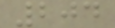204
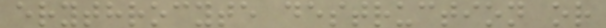erythrocyte destruction or
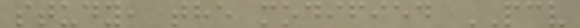study, the modified PCV
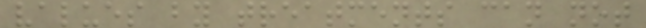values by treatments can not
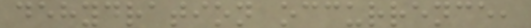dehydration occurrence,
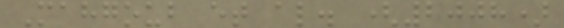Mahgoub et al. (2008)
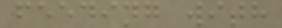feeding with
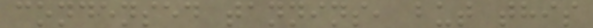condensed tannins, but this
